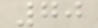70
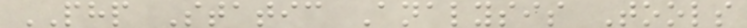PHP Static Analysis Tools
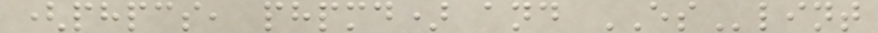(phpcs, phpmd) and ESlint
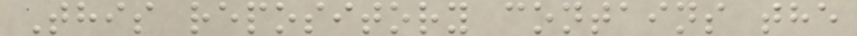This repository contains the
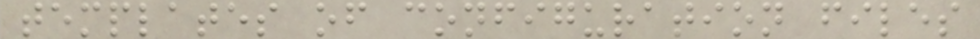templates of configuration files
